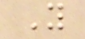You
